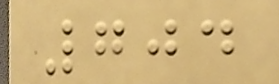704
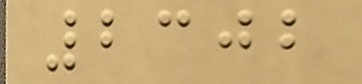2302
